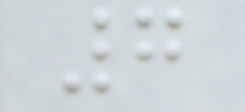7
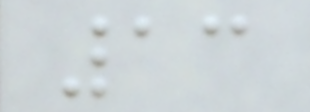13
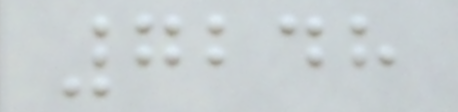7248
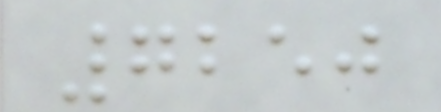7250
